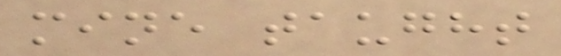mine taught
